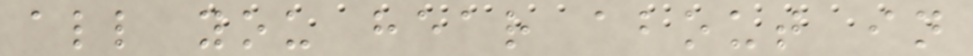all you hear about in
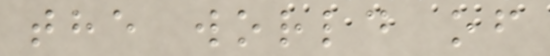the world of
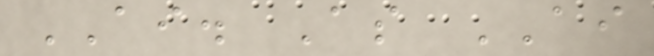AI. As AI
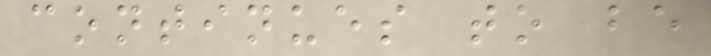continues to be
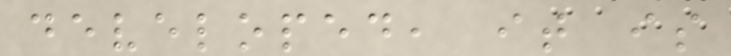developed, it is
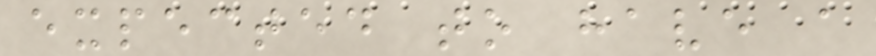expected to have a
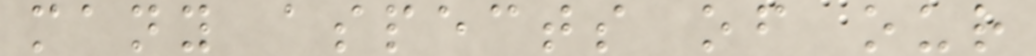many aspects of our
